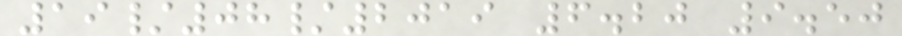19/08/2019 6.20 9.50
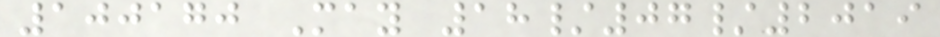100170 May 18/07/2019
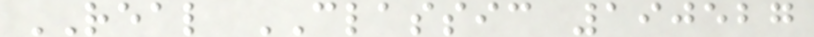REAL CLASSIC 190527
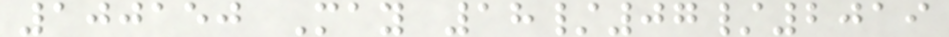100150 May 18/07/2019
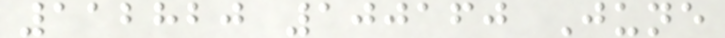112820 100160 June
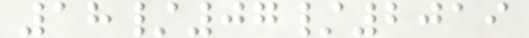18/07/2019
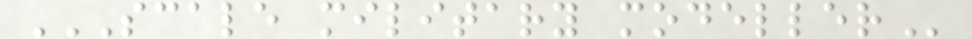SCALE MILITARY MODELLER
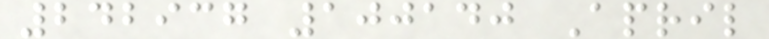242937 100140 April
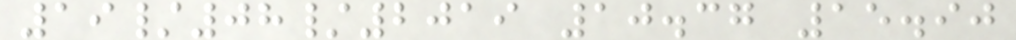19/08/2019 10.37 15.90
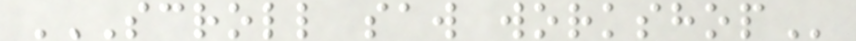SCROLL SAW WORKSHOP
